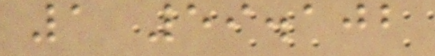1 59.102
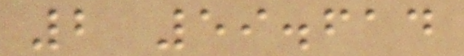2 59.614
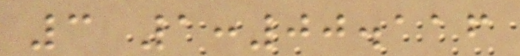3 1:00.116
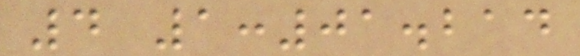4 1:01.214
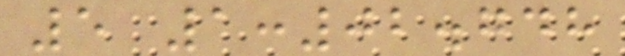5 1:02.748
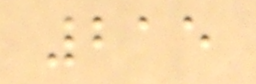215
